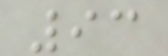93
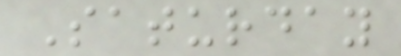Saturday
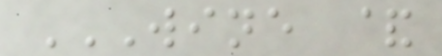WINE &
